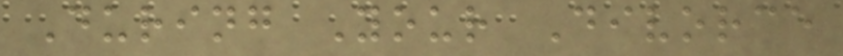During Your Divorce
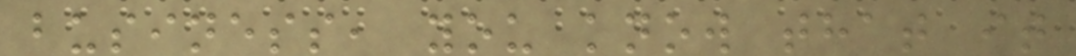business, you know that it
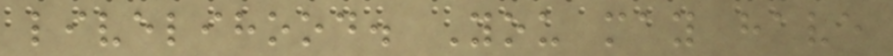livelihood. You may have
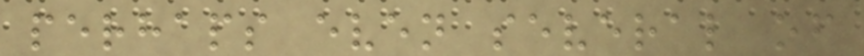perhaps even several of
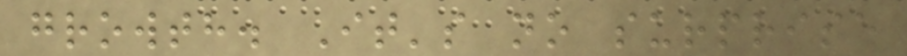growth. It's no surprise
